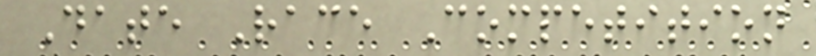Date Race Competition
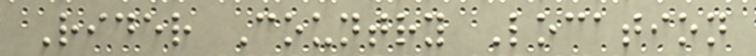Rider Country Location
